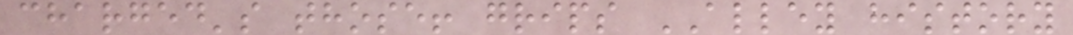charged's those! grips ALLEY history
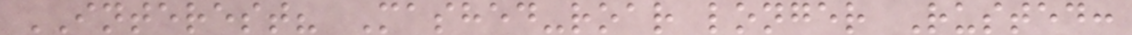INTEREST? Mashed-roar longer Rusted:
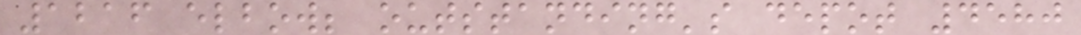1216 elbow; outstanding's depot 4580
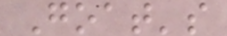Goat's
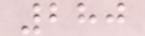280
